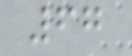67
